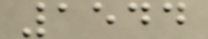1544
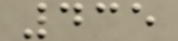435
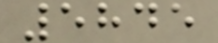5845
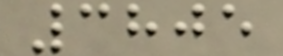3805
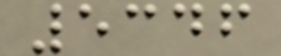5346
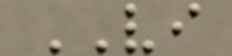VI
